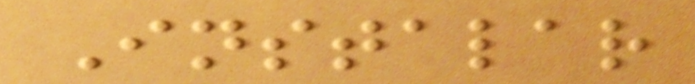Instalar
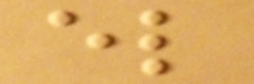el
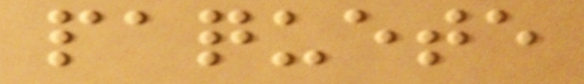paquete
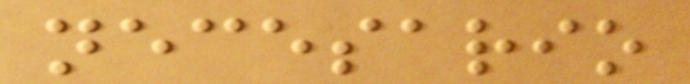necesario
